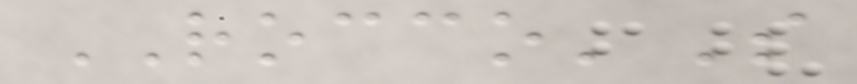ROCCO'S
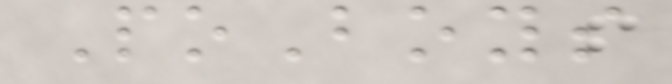PoBoys
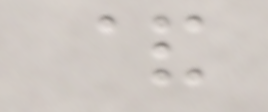&
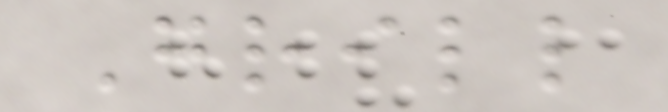Grill
